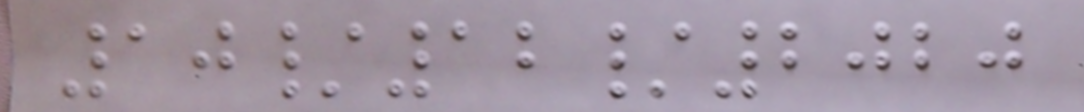10/12/2020
